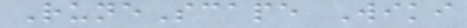RuneScape Wiki
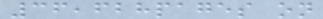36,628pages on
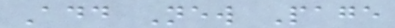Add New Page
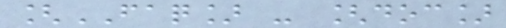[FAQ] - [doc]
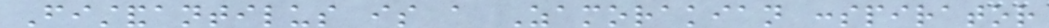Fistandantilus is a Zamorakian conspirator
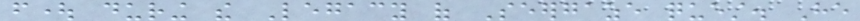fought during the Legacy of Seergaze quest. He
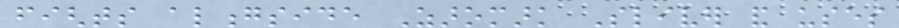fights alongside Zaromark Sliver and uses
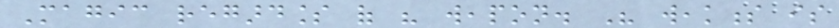Magic regardless of his weapon. His weakness is
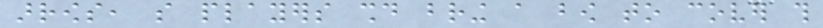arrows, so players should bring a bow to cover this
